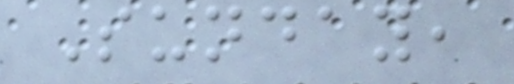Sunday,
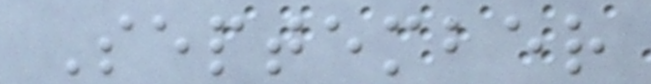September
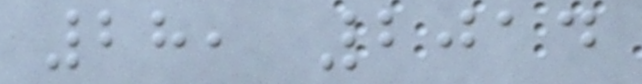28, 2014
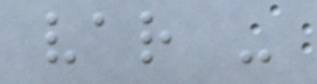var -
